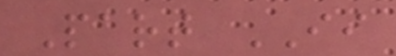Part II
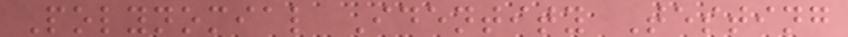Polynomial Identity Testing
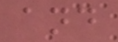and
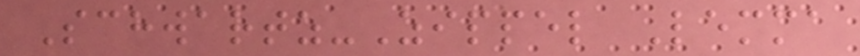Schwartz-Zippel Lemma
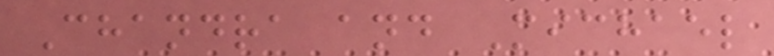Chandra and Michael
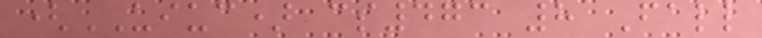(UIUC) cs473 8 Fall
